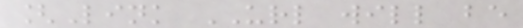[Link URL will be
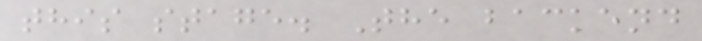this stage. The backend
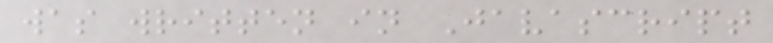was written in Javascript
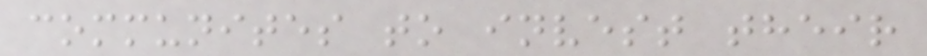communites to invest their
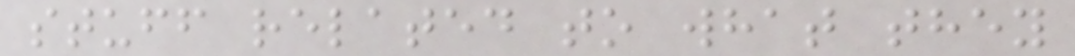stuff related to what they
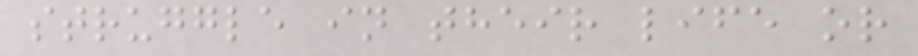struggle in their life or
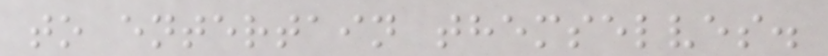to entertain themselves.
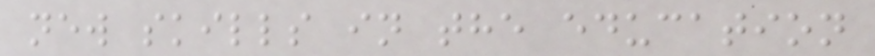new skills in the education
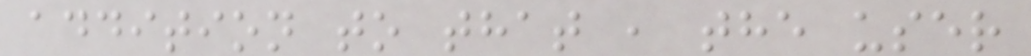addition to that , the user
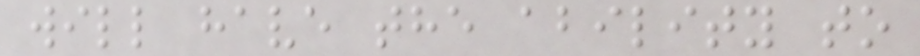will have the ability to
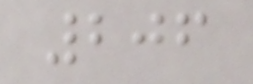206
